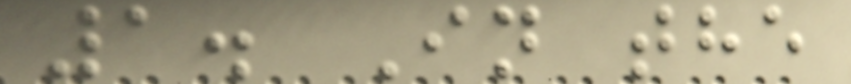1. In the
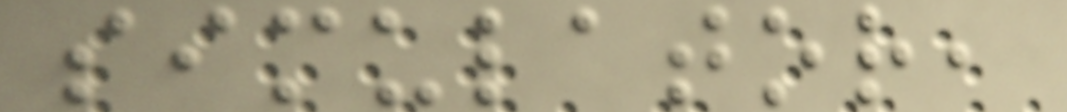simulator,
